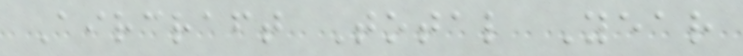Aircraft Total Year
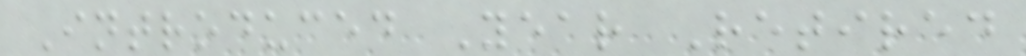Introduced Year Retired
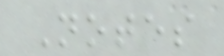Notes
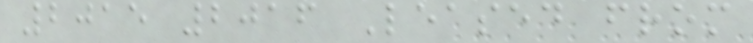2015 2016 Leased from
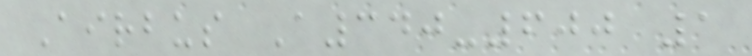Airbus A340-600 1
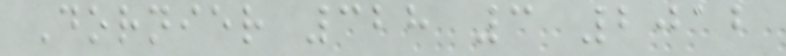Dornier 328 3 2012
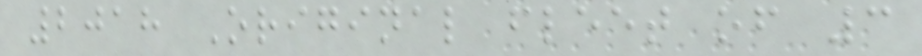2018 Original fleet of 3
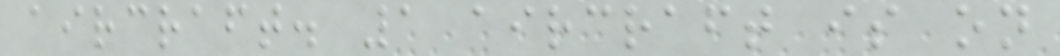aircraft. 1 aircraft is on
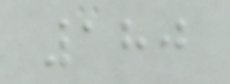180
